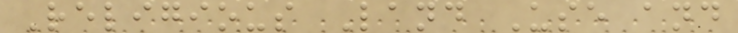Religious Land Use and
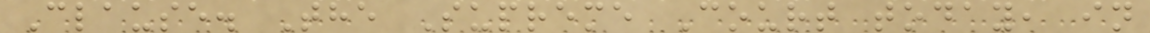Clause. The Supreme Court today, in
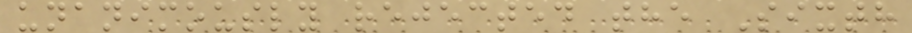unanimously rejected the Sixth
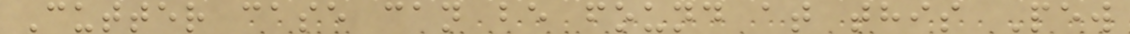Cutter case can be found at this Pew
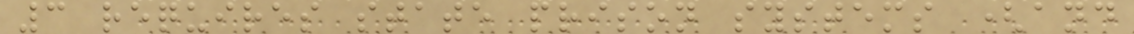3 requires state prison systems (and
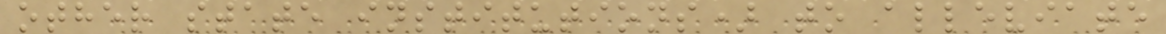other state institutions) to alleviate
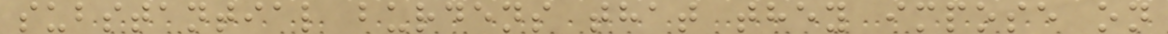substantial burdens that they impose on
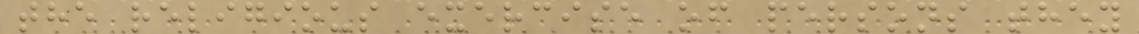the religious exercise of persons they
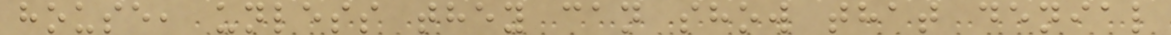house, unless they can show that denial
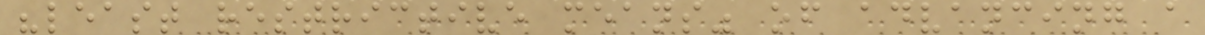"least restrictive means" of advancing a
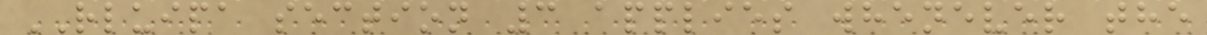RLUIPA section 3 applies whenever the
